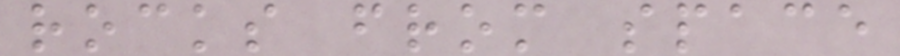rocks from space
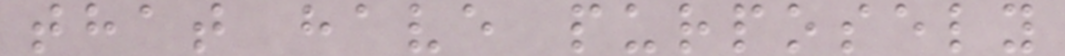that have purposely
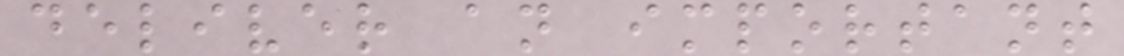deliver an important
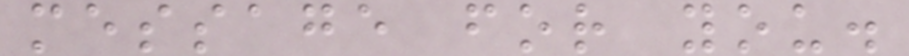message for you.
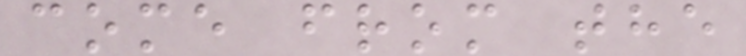come from the
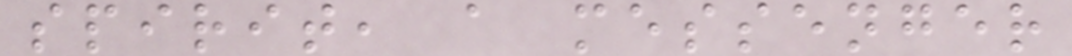spirit, a messenger
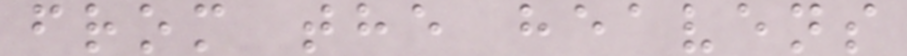from the heavens
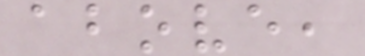above,
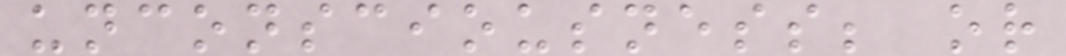unconsciousness; or
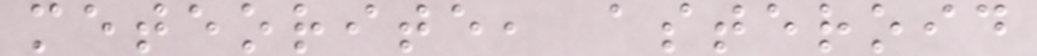meteorite, asteroid
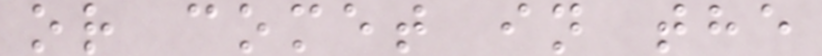or comet in the
